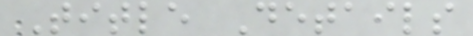Title Details
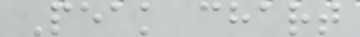Peak chart
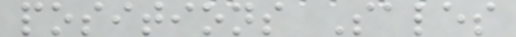positions Sales
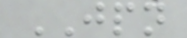JPN
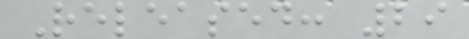Released: 29
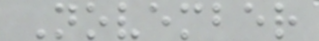November
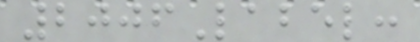2006Label:
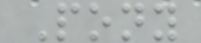Pony
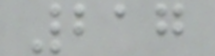217
